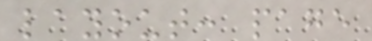layout: page
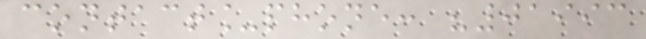contact_phone: "01993
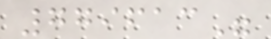779613"
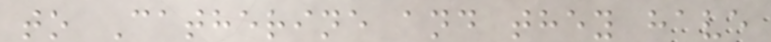to Catherine and they have
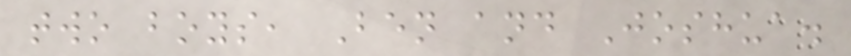two boys, Ben and Joshua.
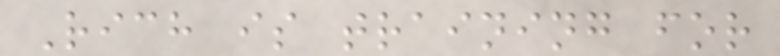Rich is training for
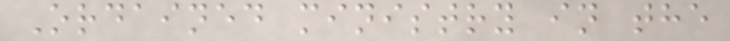Ordained ministry in the
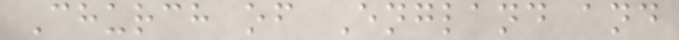Church of England and
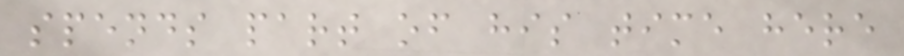spends part of his time here
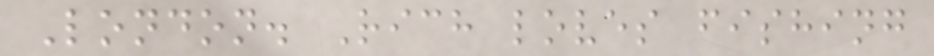London. Rich loves fishing
